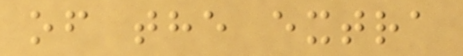of the extra
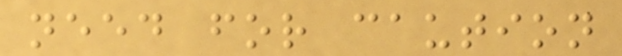need for caution
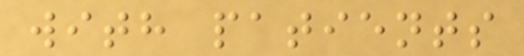with patients
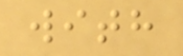with
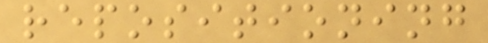repositioning
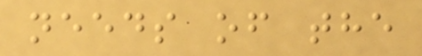needs of the
